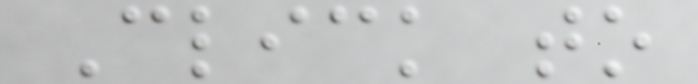Click to
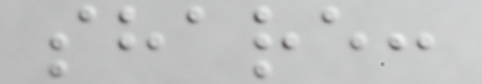share:
